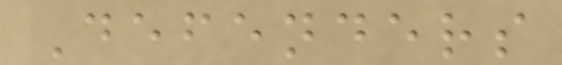Defenders
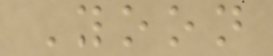Yoon
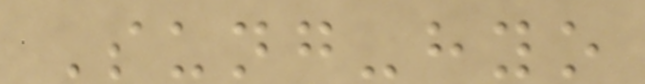Sung-hyo
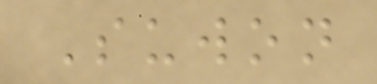Suwon
